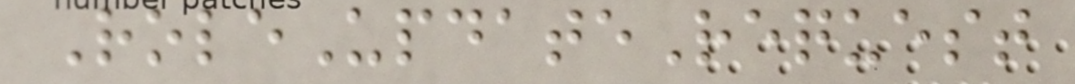RoleUpdateRequest
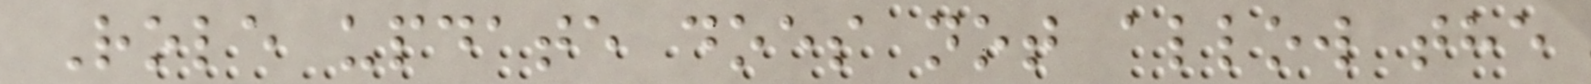Role update does not allow the
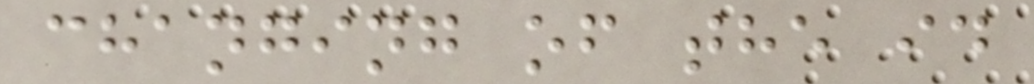changing of the id
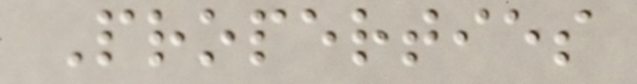Properties
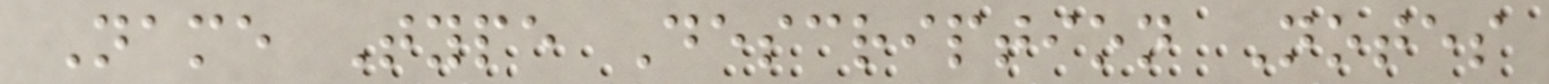Name Type Description Notes
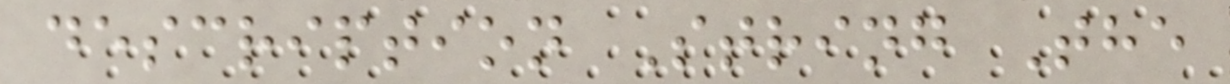description String The
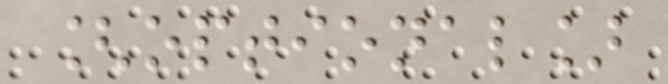[optional]
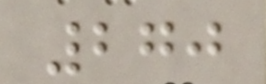270
